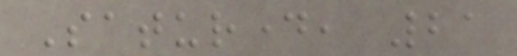Saturday, 21
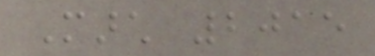March 2015
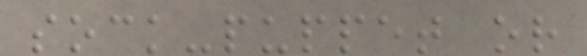sock-puppet or
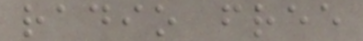radio free
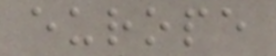europe
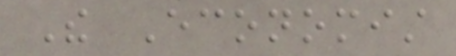The Economist
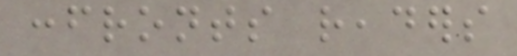confronts readers
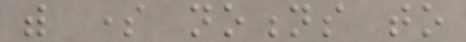with some notions to
